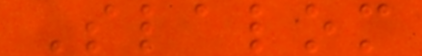Slalom
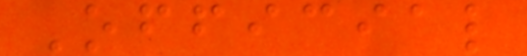Official
